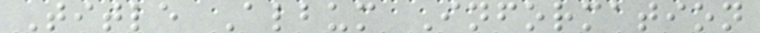Title Album Information
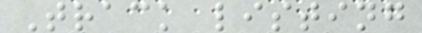Track listing
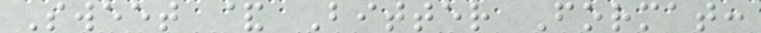Sweet & Bitter Format:
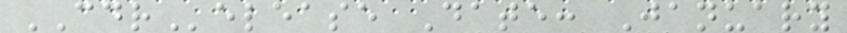CDRelease Date: January
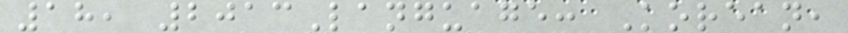18, 2013Language: Korean,
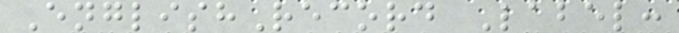EnglishRecord Label:
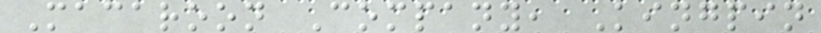Macaroon Company, Kingpin
